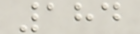184
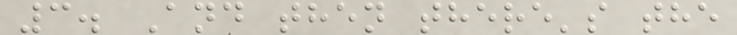3. And then there's the
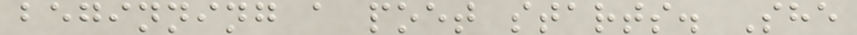beginning a poet starts. She
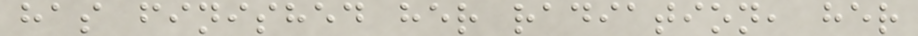has finished her radiation, her
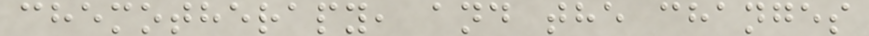chemotherapy, and the changes
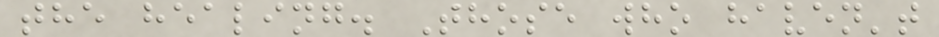the healing. Those who haven't
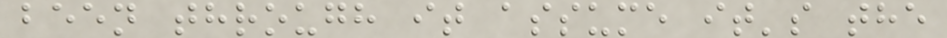been through it assume it's the
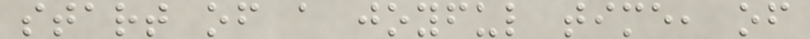start of a joyful time, of
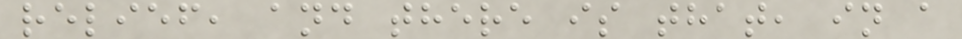relief, and there is that, in a
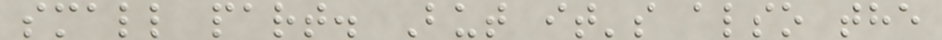small part. But it's also the
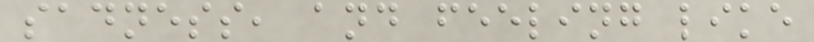sadness, and feeling like
